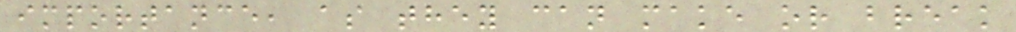importance, as they can make or break
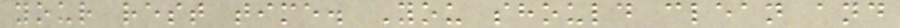your rest time. You should clean and
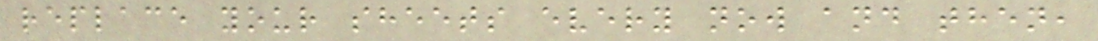replace your sheets every now and then,
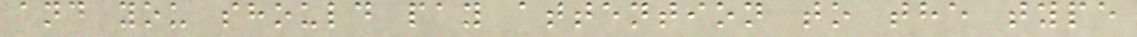and you should pay attention to the type
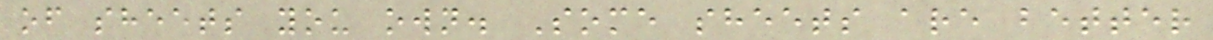of sheets you own. Some sheets are better
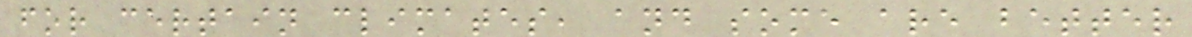for certain climates, and some are better
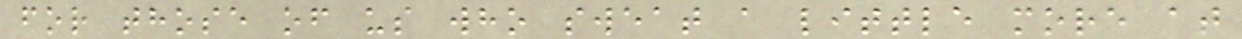for those of us who sweat a little more at
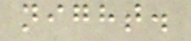night.
